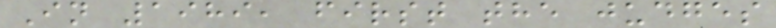In 1989, first the judges
